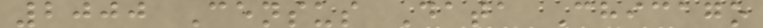2000 Census Data Chicago
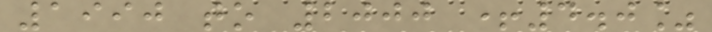1990 to 2000 +4.0%
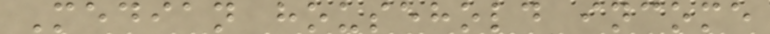Median household income
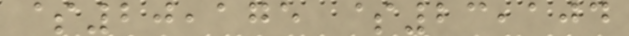$20,175 $23,104
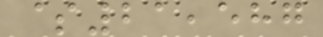$21,587
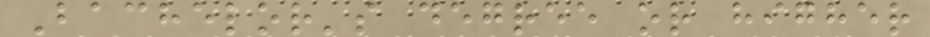Bachelor's degree or higher
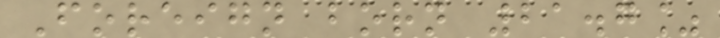Foreign born 21.7%
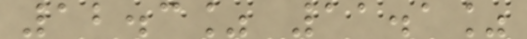12.3% 11.1%
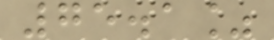75.1%
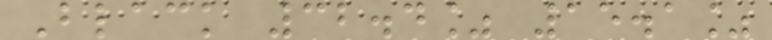Black 32.4% 15.1%
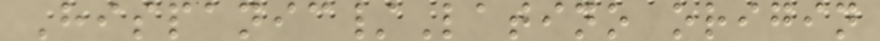Hispanic/Latino origin
